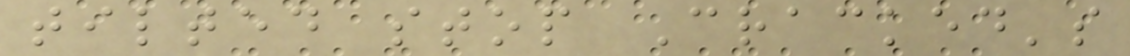tilted stop Cracked's
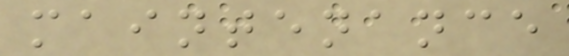maintenance
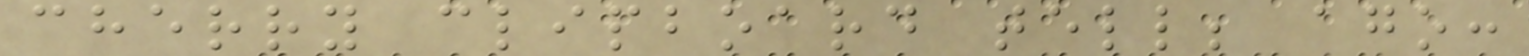cherry clipboard tell; ago:
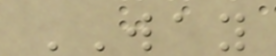WAY
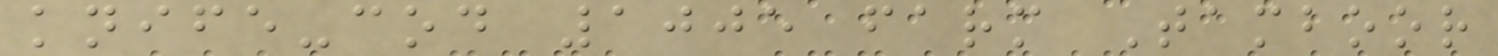knife-cod 1005 farm Tamboor
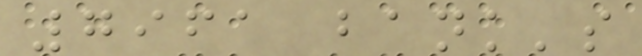7961 bank's
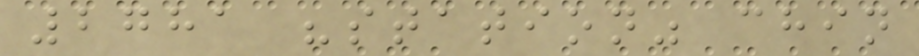2781 "station" chin
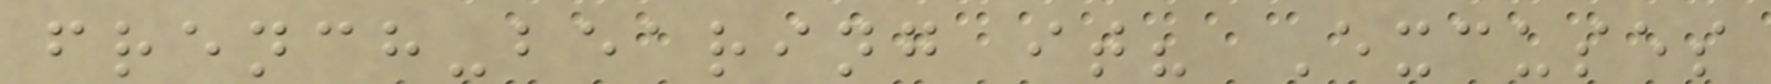french-bearing it? Excuses
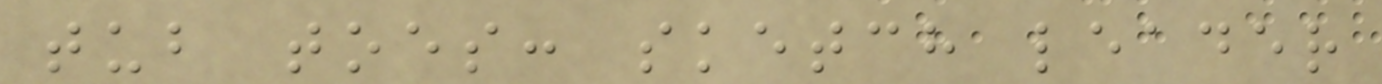tub toes: sketch leader
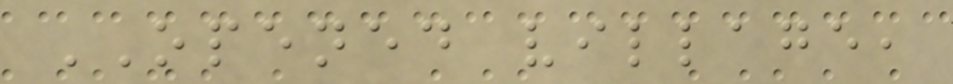OPENED village,
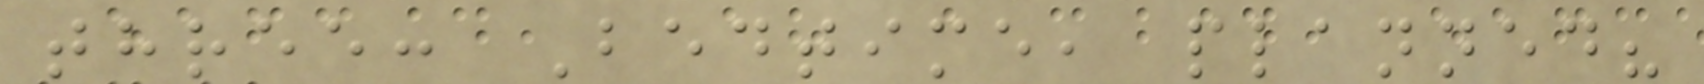three: Bedtime, planned?
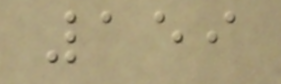159
